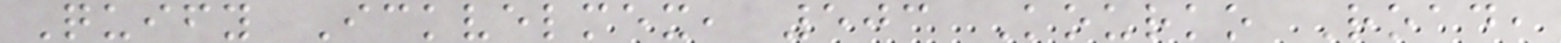Quify Ickvelmex, 503 Kourko Road,
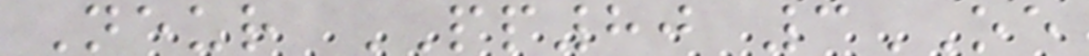Neur PP80 3OE
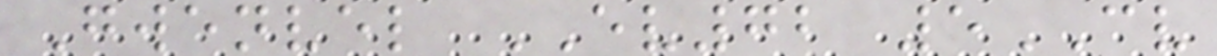Gwenvel EV72 5CV
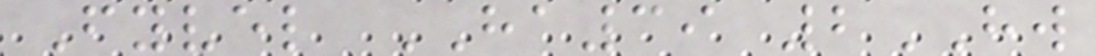Fyvel HA39 2HW
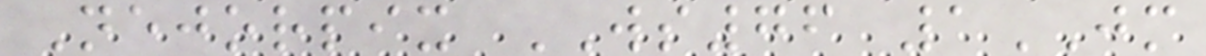Nejorpix WS76 1JM
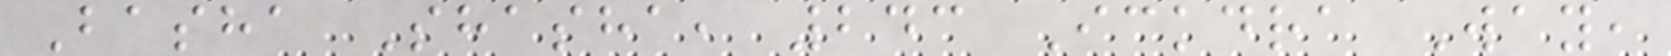Basha Shasha, 243 Ickdra Way,
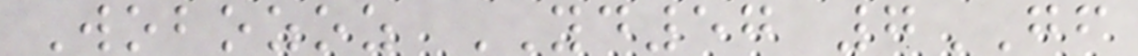Wobozoz YD57 7GF
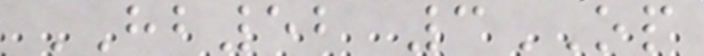HB52 3OP
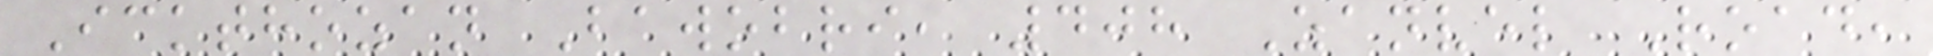Ickthozan Bawobri, 408 Zanvel Road,
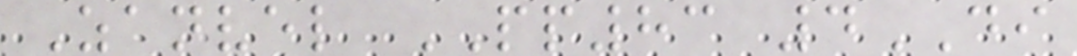Zanvel PP83 4DI
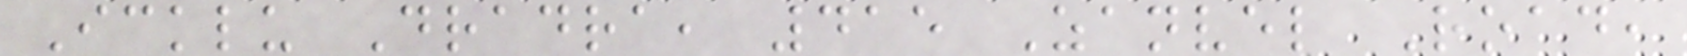Icklu Dradra, 415 Zanvel Road,
